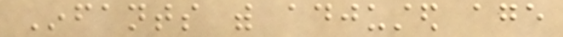Infants with adjusted age
